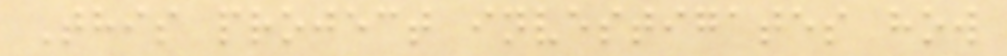This project investigates how
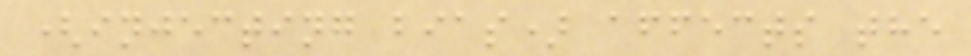(injecting bias) affects the
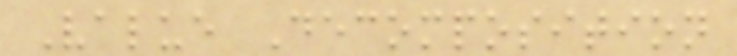Value Decomposition
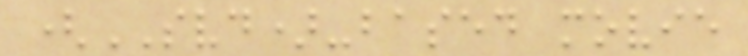(SVD)-based movie
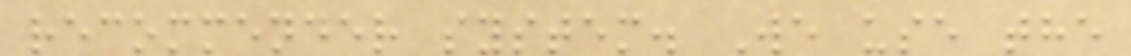recommender system. We use the
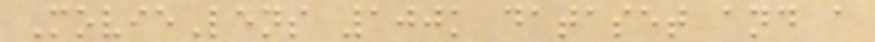MovieLens 100k dataset and a
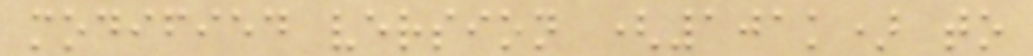modified version (101k) to
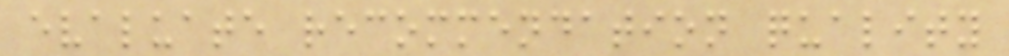evaluate recommendation quality
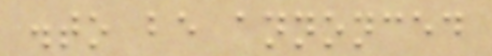.to be annonced
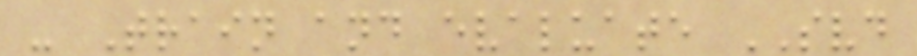- Train and evaluate SVD
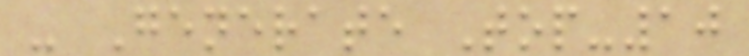- Generate Top-10
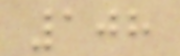108
